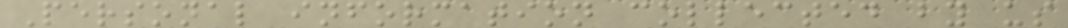Personal information collected by us
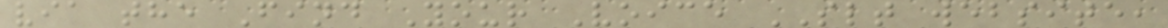via the Find Your Voice SLT website,
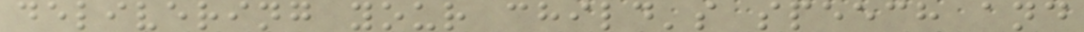delivering your child's speech and
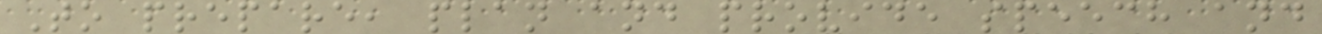To prepare, plan and provide speech and
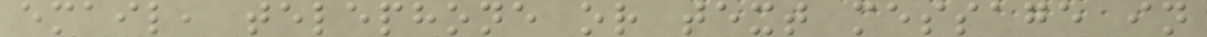email, telephone or text message in
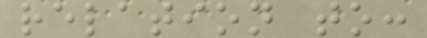relation to:
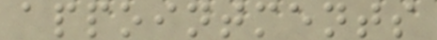appointments
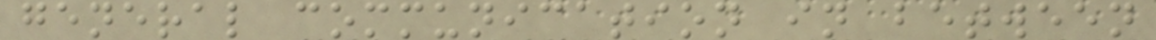general communication in between
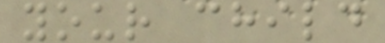your child
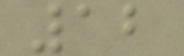12
